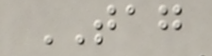TAG
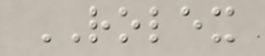ROLEX
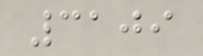3109
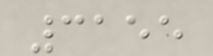3155
